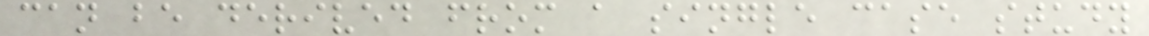can be derived from a single case study
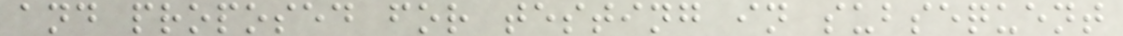and proposed for testing in subsequent
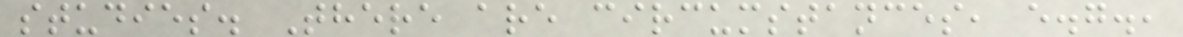studies. There are circumstances, e.g.,
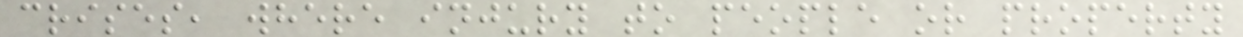crises, where injury to people or property
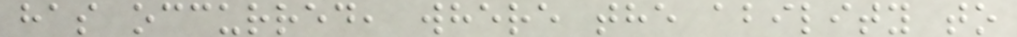has occurred, where the ability to
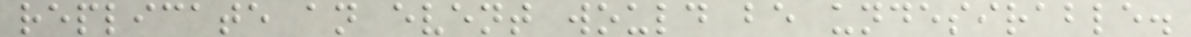replicate an event would be undesirable.
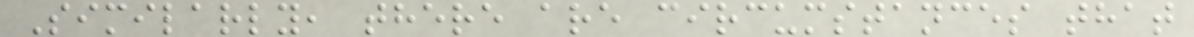Similarly, there are circumstances that
